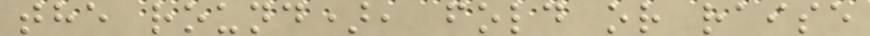the round), fold or raise
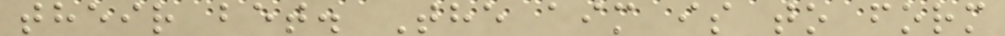their bet. The aim is to form
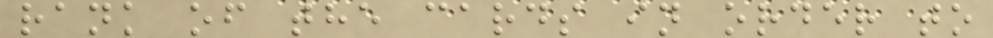rank of the cards in order to
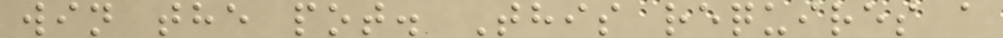win the pot. This requires a
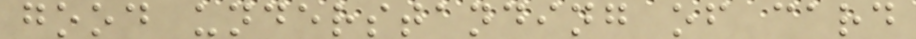good understanding of card
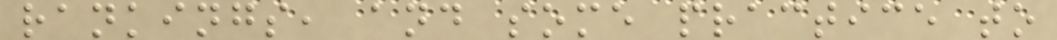rankings, and some practice to
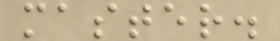master.
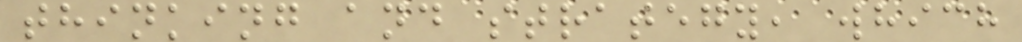thinking and strategy, which
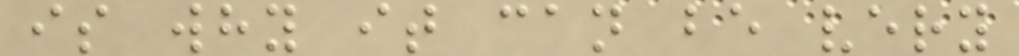is why it can be very
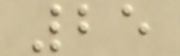25
